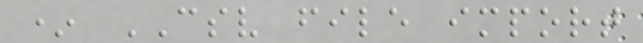* CSV file import
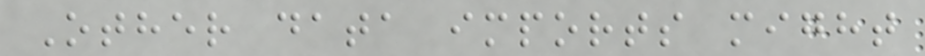Other data imports might
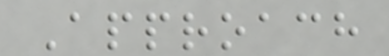Approach
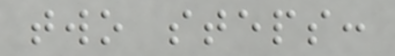two steps:
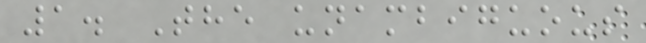1. The unambiguous
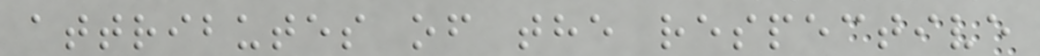attributes of the respective
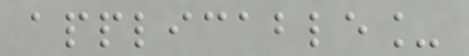applicable_
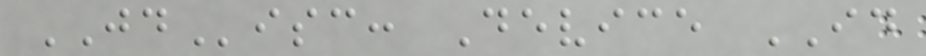JDisc: Device ID
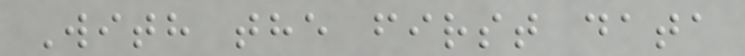With the first data
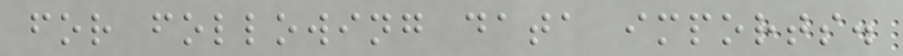for following data imports.
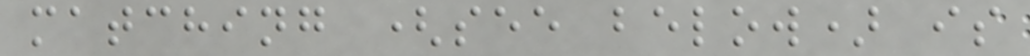matching (see below) is
